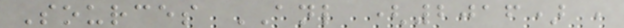Sources ANL (2016) ,
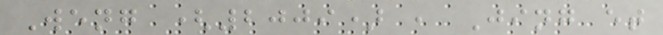Weng (2009) , Jing et
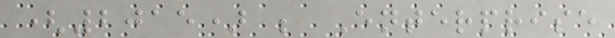(2015) ; Enterprise
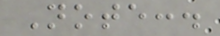Note:.
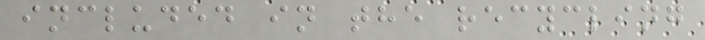included in the recycling
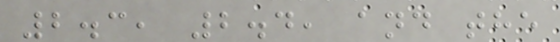2.3, 2.4, and the
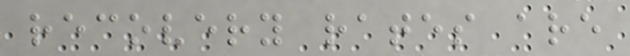recovery rates are
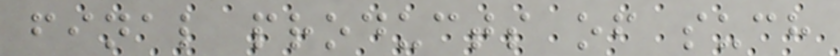final products of such
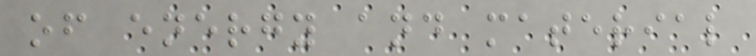of energy and material
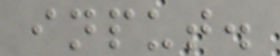input.
